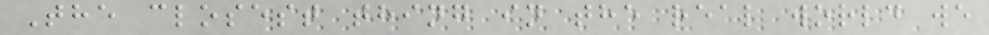The closest thing in the real world we
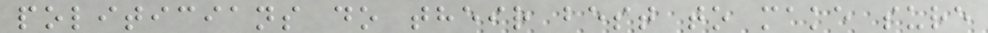politicians do their best to make sure
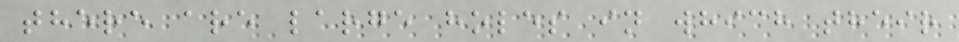there are large holes in which their
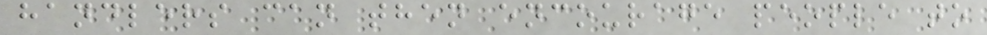handlers can then encourage people to
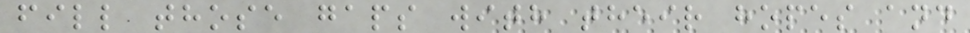fill those gaps with their hopes and
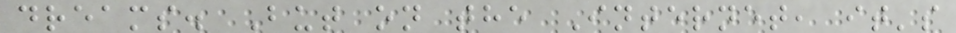dreams. But on the Internet, it's
